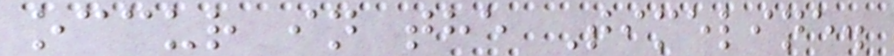occur in the Timeline.
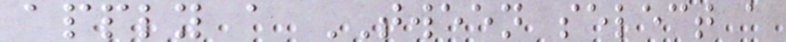apply a TWEEN select a
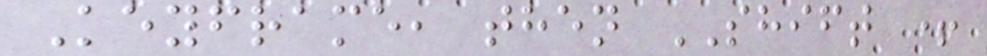Keyframe, then SHIFT +
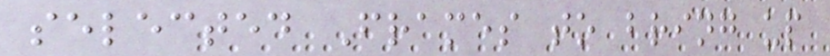selected Frames to bring up
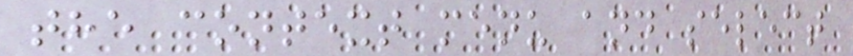the context menu and select
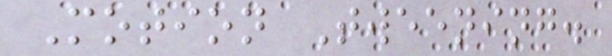Motion Tweening.
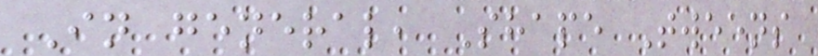In general, Shape Tweens
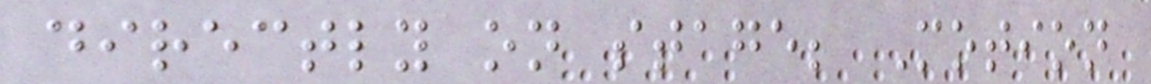directly on stage; Motion
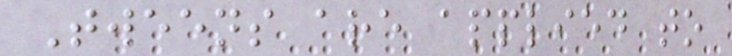Tweens are applied to
